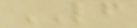LF
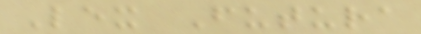Lex Futura
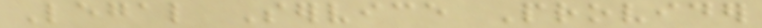Legal Service Provider
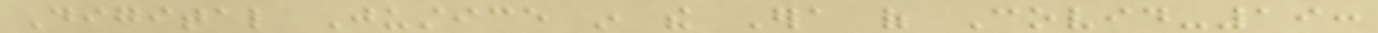Digital Justice in the Era of Covid-19:
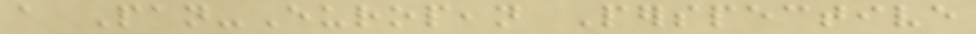a Pan-European Perspective
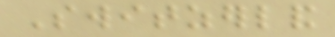Switzerland
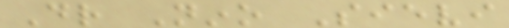Dr Nino Sievi
